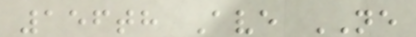156th Ave NE
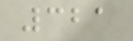321
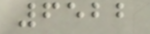6522
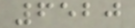6520
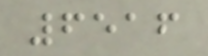6516
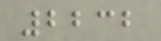2232
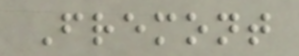Fremont
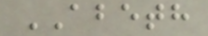ABETH
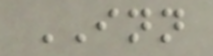INN
